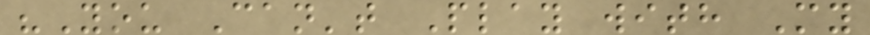"You Can't Play with My
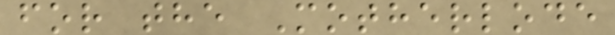for the Motherlode
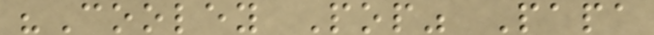"Cooley Pop" Papa
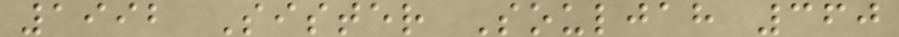1992 Sister Souljah 360
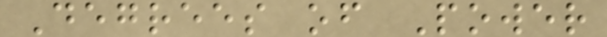Degrees of Power
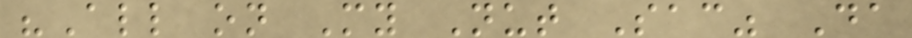"All on My Nut Sac" Da
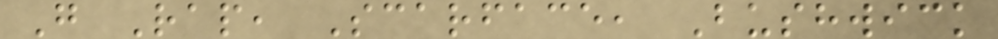G Rap, Scarface, Bushwick
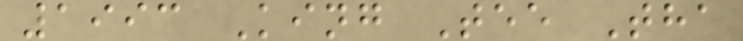1993 King Tee Tha
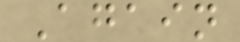Again
